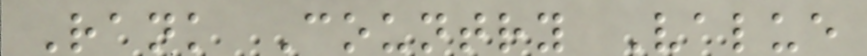Rank Country Value
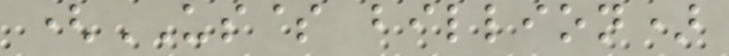(US$ billion)
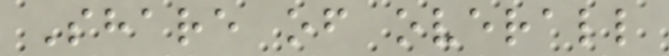Share of overall
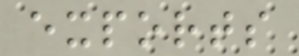exports
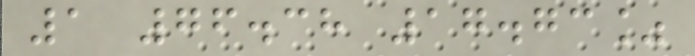1 76.38 17.73%
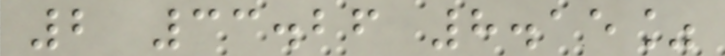2 33.26 8.15%
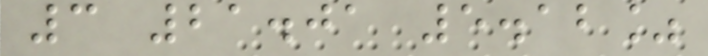3 21.01 5.12%
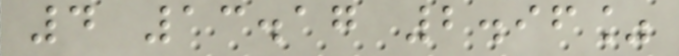4 13.17 2.96%
